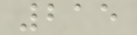215
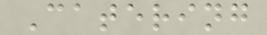Catering
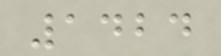1424
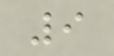9
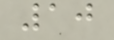10
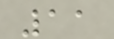11
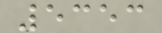5353
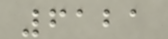6121
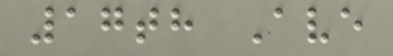17th Ave
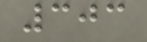303
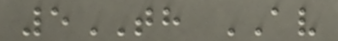5TH AV
